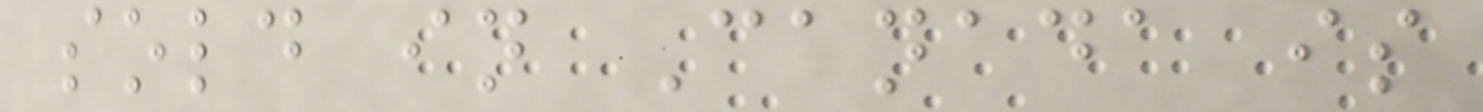sold in Canada is
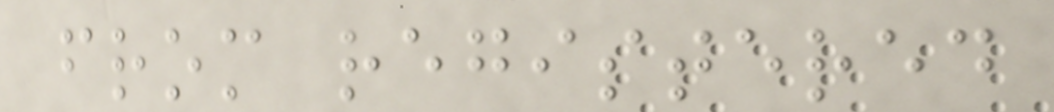from registered
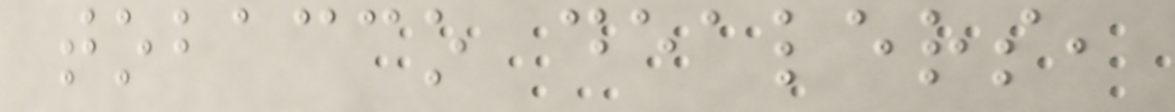tobacco dealers,
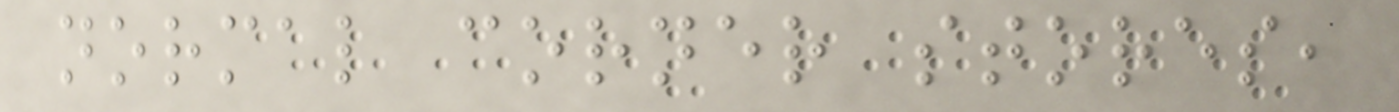normal corner stores,
